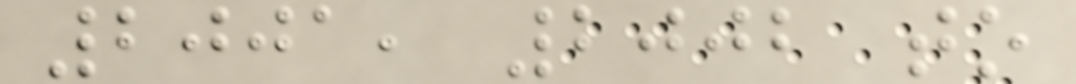2001, 2002 to
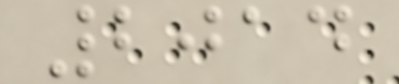2014
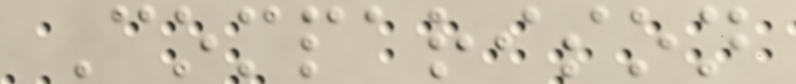Comparison
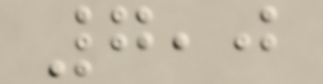7,0
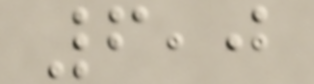6,0
